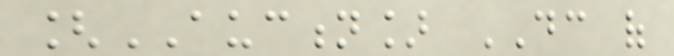[AUCTION] DC of
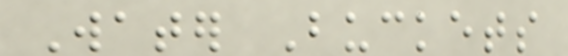Water Buckets
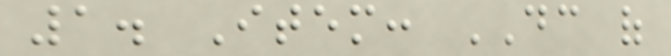1. Item: DC of
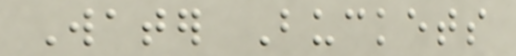Water Buckets
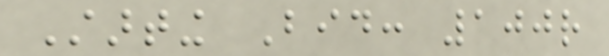Starting Bid: 100r
